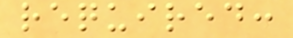required:
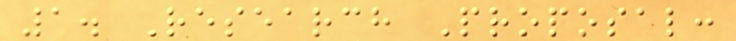1. Research Proposal:
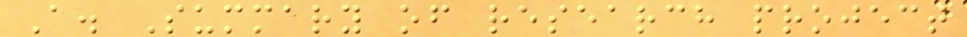A. Summary of research project
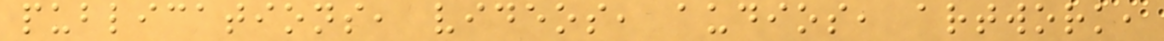publications, videos, audios, artwork,
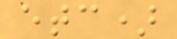etc)
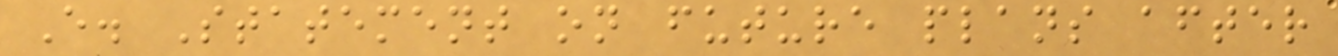E. Statement on future plans after
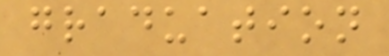graduation
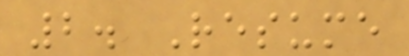2. Resume
